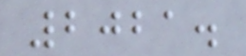2021.
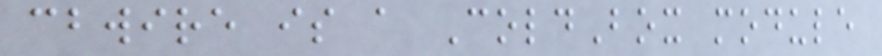cbwire is a ColdBox module
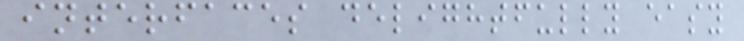interfaces delightfully easy
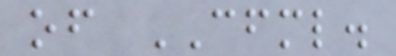of CFML.
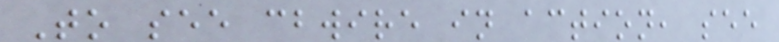To see cbwire in action, see
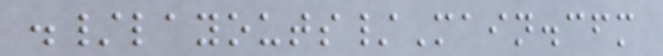./layouts/Main.cfm
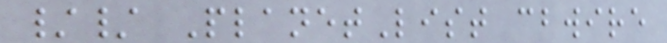// PlanetList cbwire
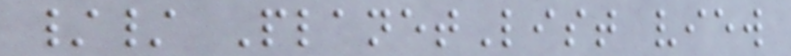// PlanetList view
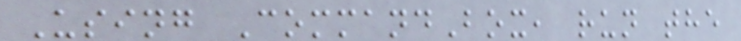Using CommandBox, run the
